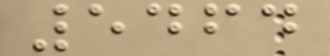5464
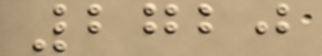2720
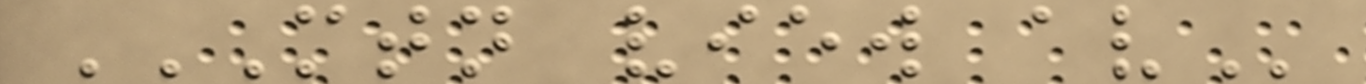MTN VIEW AV
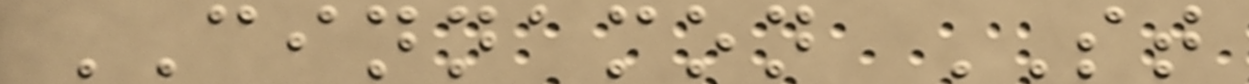CINNAMON ST
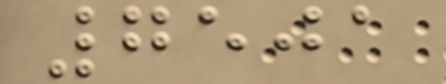7501
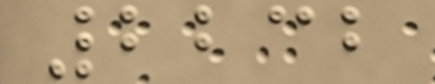2232
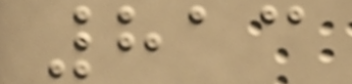813
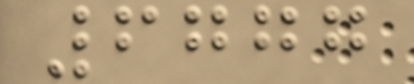6777
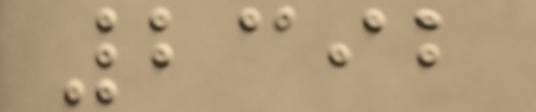2392
